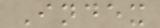Index
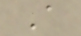A
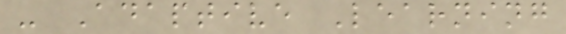- Adaptive Learning
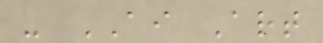- AI Art
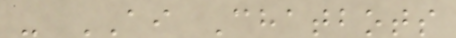- AI Chatbots
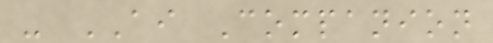- AI Companion
